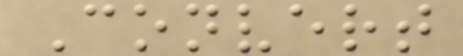Convert
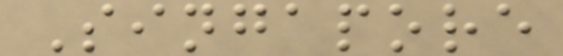Singapore
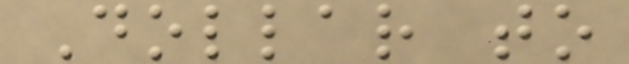Dollar to
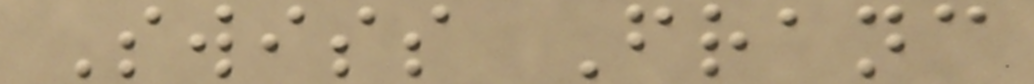Swiss Franc
